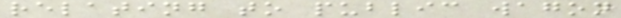relating to public wagon
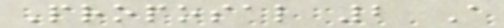Proposal 2 A
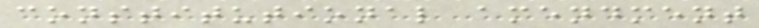constitutional amendment
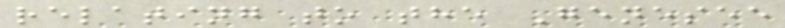relating to the Genesee
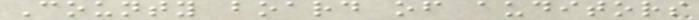County board of auditors
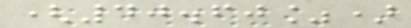(40.60%)
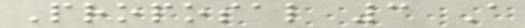Proposal 3 A
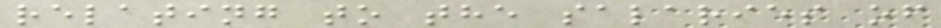relating to the salaries of
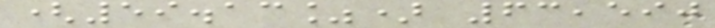(59.13%) 63,590
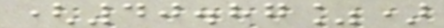(40.87%)
